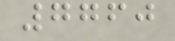7760
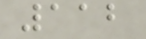112
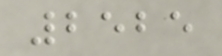2525
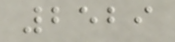2529
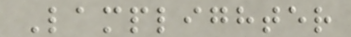Lamplighter
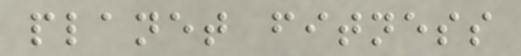planet fitness
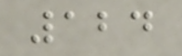124
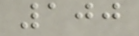100
